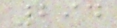294
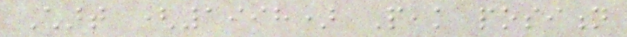Chart (1998) Peak position
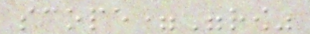scope="row"
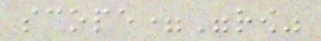scope="row"
